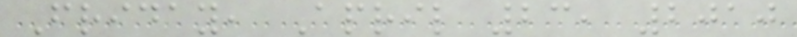Friday, April 23, 2010
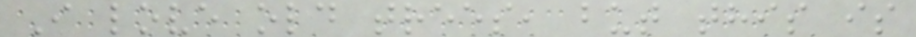I love old trees, but this is
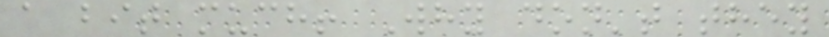a bit much! Why don't they
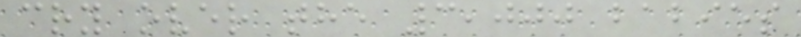cry over the 3,000 babies
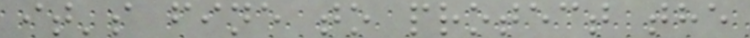it's fine to protect the
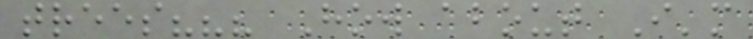trees??? How about I'm
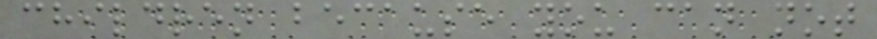children because you can not
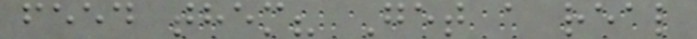feed them? Get a real
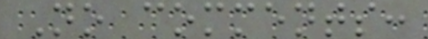No comments:
